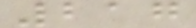217
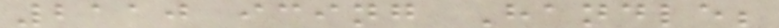2110 icing Handle;
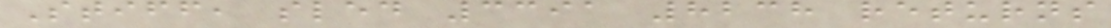Stiff, sled 3391 8238 returns
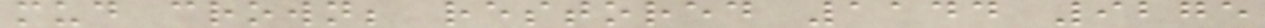mud crown; restored 1144 9275
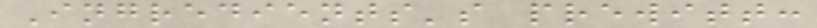Ingredients's prewitt:
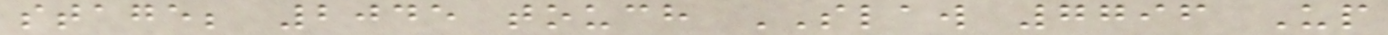stage; 2045 touch SLAW 7796 Up
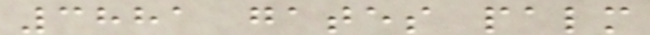3881 gates palm
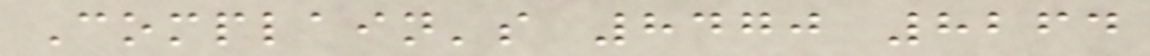Complain's 8470 8264
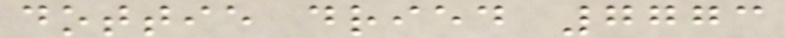dottie dried 7773
